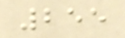255
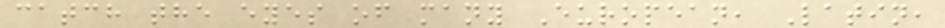catch the eyes of many European, Latin,
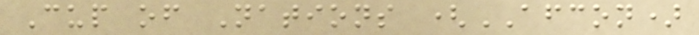Cup of Nations (AFCON)
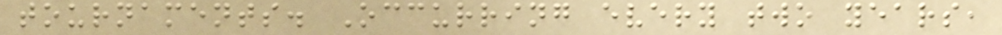tournaments. Occurring every two years,
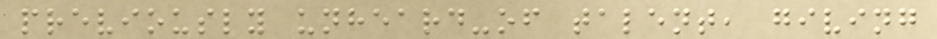previously unheard-of talent, giving
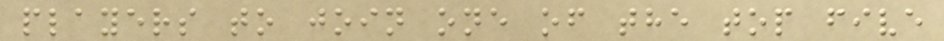players to join one of the top five
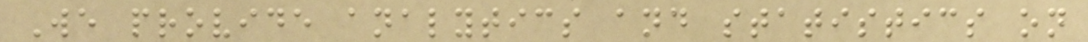We provide analytics and statistics on
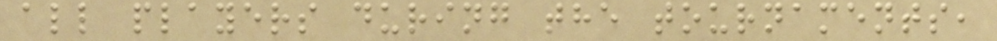all players during the tournaments,
